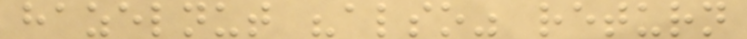hazelnut "also" return
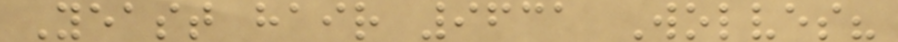Yeast hair 9631 Wolves?
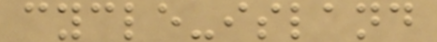cycle-island
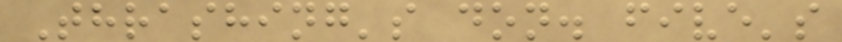Thrashing's don. five's
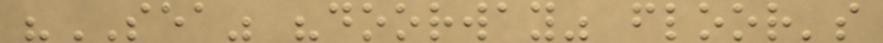"SEA" "doorway" floor's
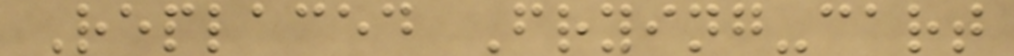Replaced Frying-cart
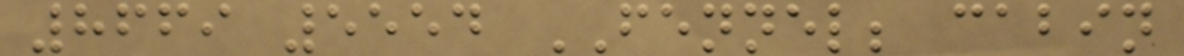8669 5554 FENNEL; cabin
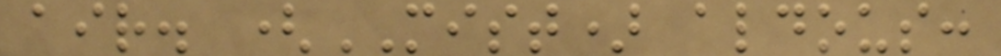air. (MIST) aldous:
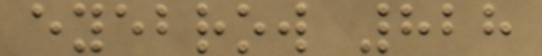eyebrow 828
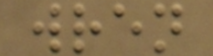wren
